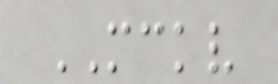MCKV
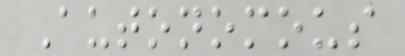Autonomous
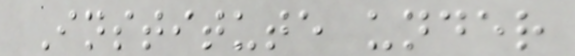Institute under
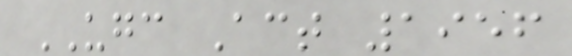UGC Act 1956
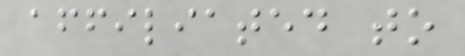affiliated to
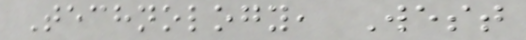Technology, West
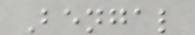Bengal
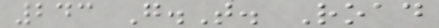243 G.T. Road
